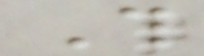This
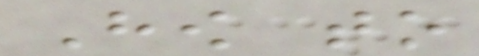How to
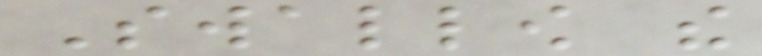Swallow the
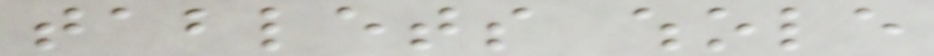tablets whole
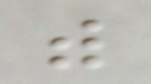with
